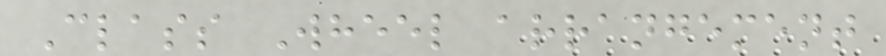Class Wheel arrangement
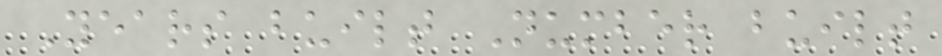Years built Number built
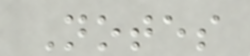Notes
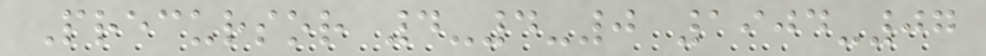Precursor 4-4-0 1904-07
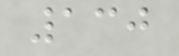130
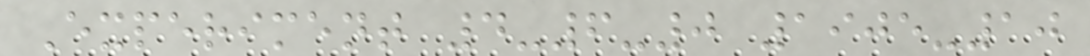Experiment 4-6-0 1905-10
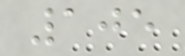105
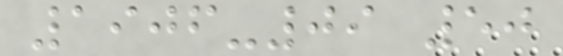1906-09 50
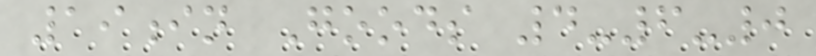19in Goods 4-6-0
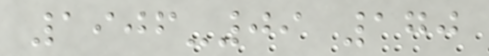1906-09 170
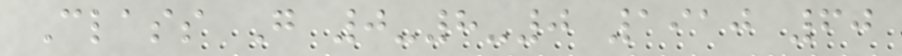Class G 0-8-0 1910 60
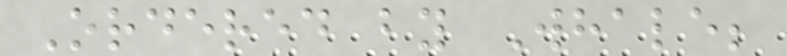Ordered by Whale;
